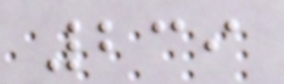239
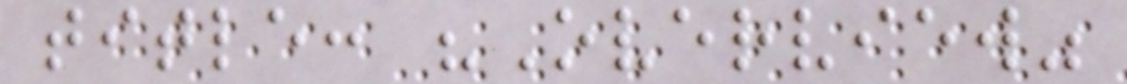title: "Overview"
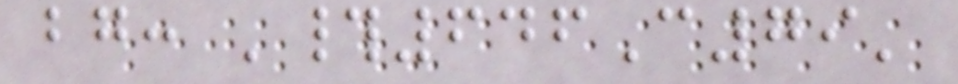bg: '#646C79'
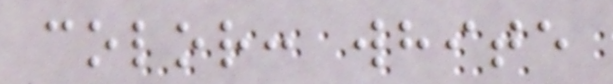color: white
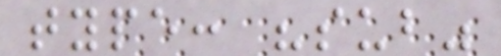type: "sub"
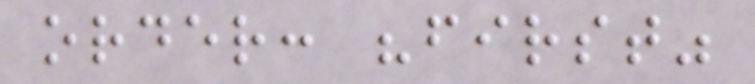order: "first"
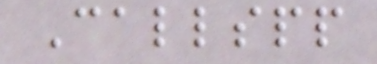Callspp
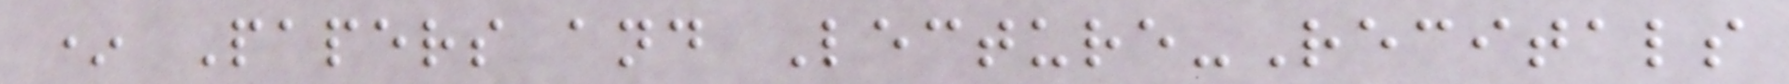* Papers and Lecture-Recitals
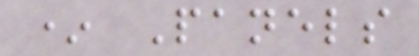* Panels
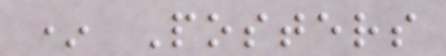* Posters
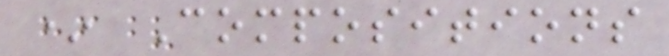* Compositions
